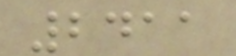2411
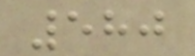580
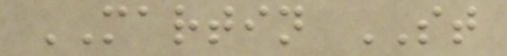MARTIN ST
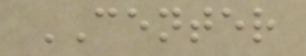CENTER
